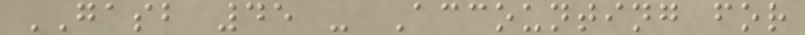GASB 45 - Accounting for
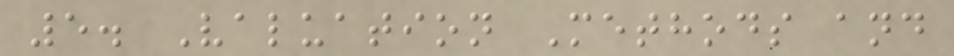5. Valuation Methods and
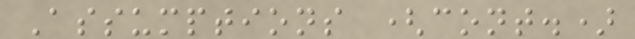Assumptions (cont.)
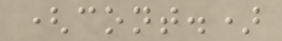(cont.)
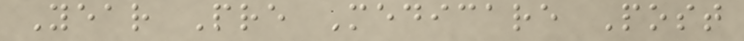Year Pre Medicare Post
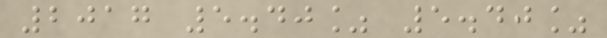2017 5.40% 5.40%
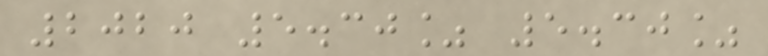2020 5.30% 5.30%
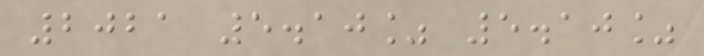2021 5.10% 5.10%
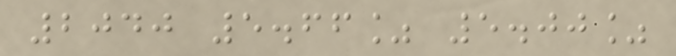2040 5.66% 5.00%
